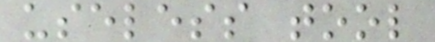useless tool
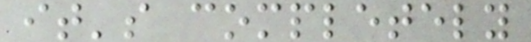it's completely
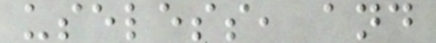useless, and
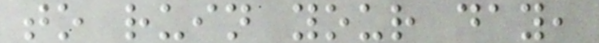to ruin your day,
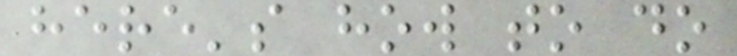here's how to do
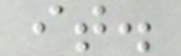it.
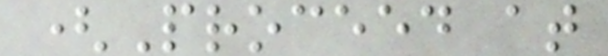(Proceed at
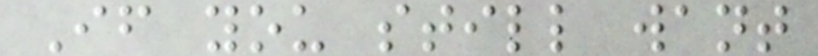If you still want
